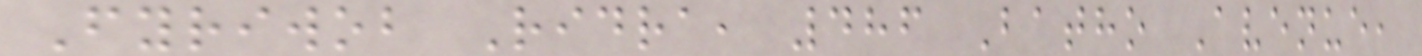Fyriwob Ridra, 486 Batho Avenue,
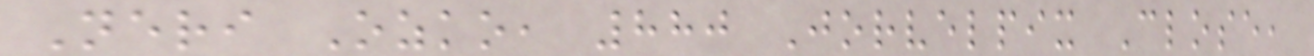Neri Ozko, 880 Jorvelpix Close,
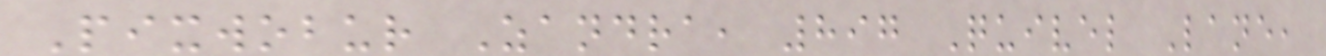Pixwobur Zandra, 897 Quivel Lane,
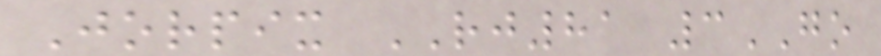Jorpix RJ81 3GO
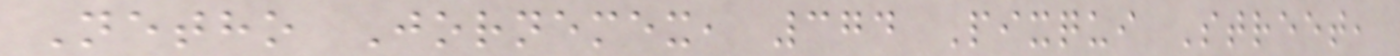Netho Jornemex, 374 Pixqui Street,
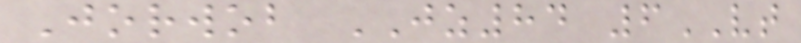Jorwob JZ84 6VT
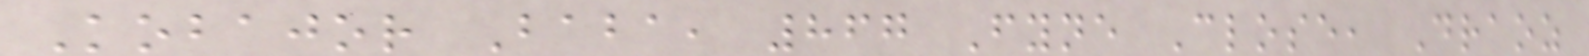Kobajor Baba, 867 Fyne Close, Draoz
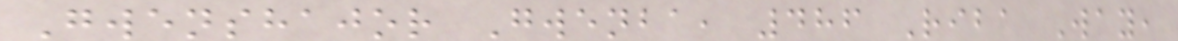Gwenshajor Gwenba, 486 Riba Way,
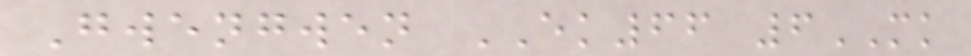Gwengwen EK66 6MK
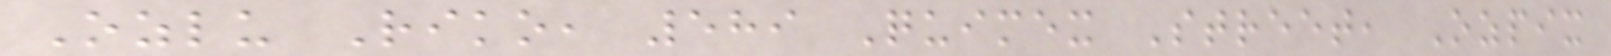Ozlu Riko, 589 Quimex Street, Ozpix
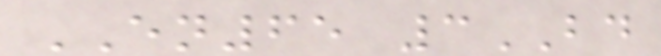EN65 3BD
